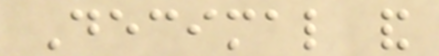Decimal and
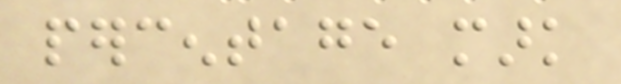percentage mark
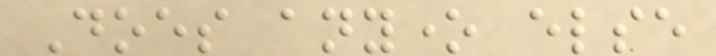Does anyone else
